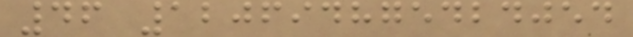46 120694875424054
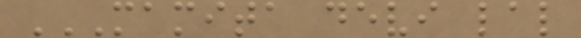MAMITA DEVI LAL
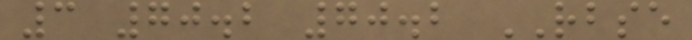3 70.2 70.2 RBSE
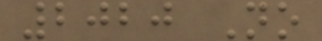2020 No
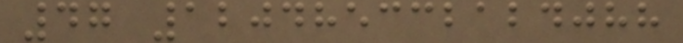47 120485332124088
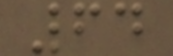64
